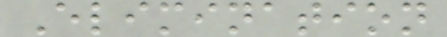Elimination
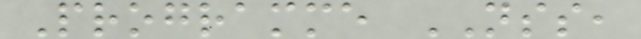Programme NSS,
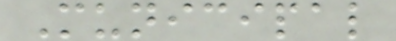Municipal
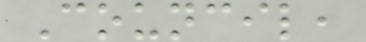Council,
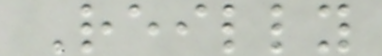Reilly
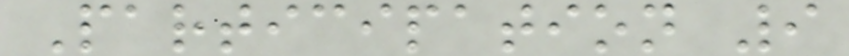Participation 9
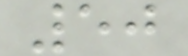50
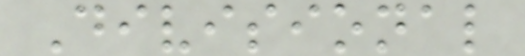Divisional
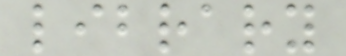library
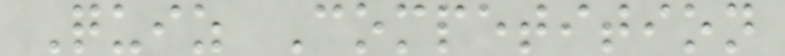Quiz Competition
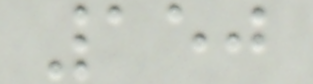150
